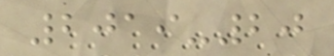2019-20
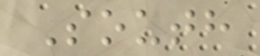South
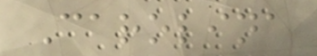Carolina
